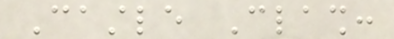Castle Clash:
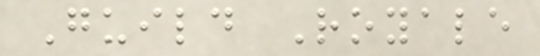Guild Royale
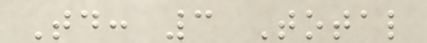Today: 3 Total
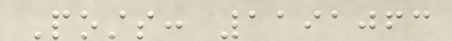Posts: 1191063
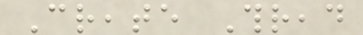Create Thread
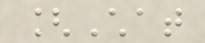[Chat
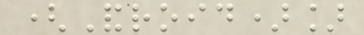(Android)]
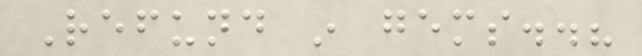Refund in gems..?
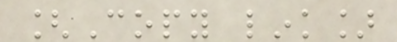[Copy link]
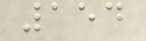154
